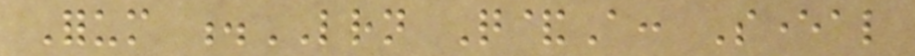Forum .LRN Q&A: Several
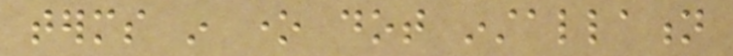terms in one dot installation
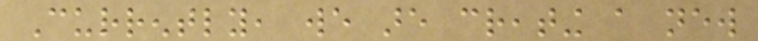Currently, we are creating a new
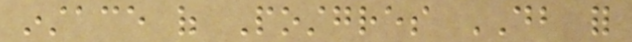instace of Postgres DB for
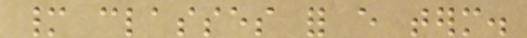many classes for every term.
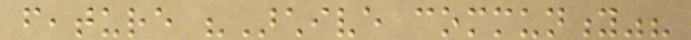feature "Archive community"?
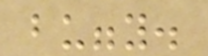buggy.
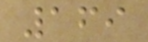169
